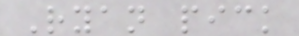Ryan pick
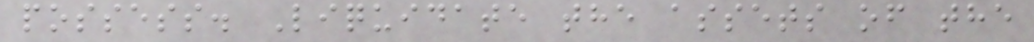possess. Liquidate the assets of the
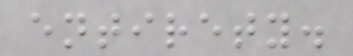entirety.
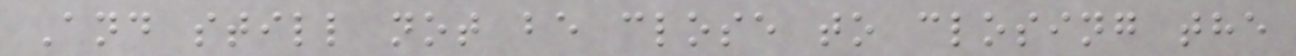And still not be close to closing the
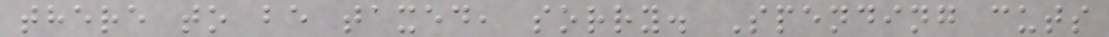there to be taxed, sorry. Spending cuts
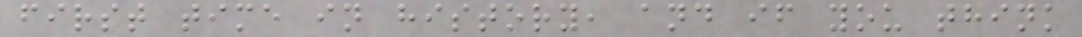first time in history, and if you think
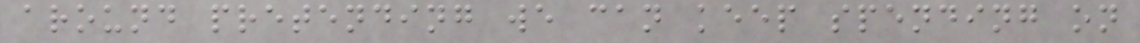around pretending we can keep spending on
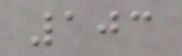103
